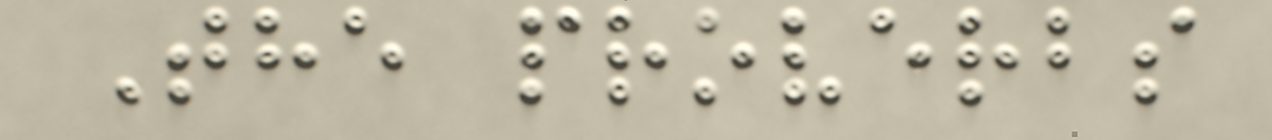The proverbs
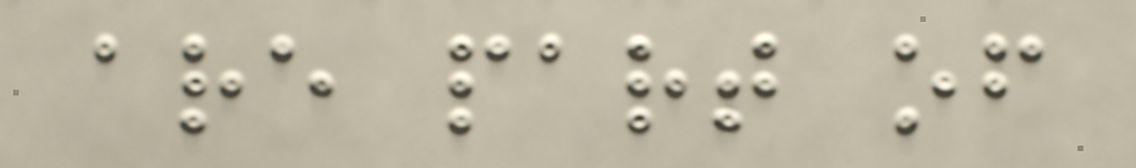are part of
